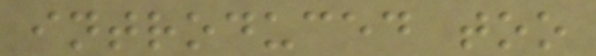introduced too
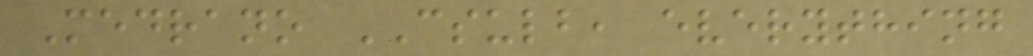Medrano CSULB, everything
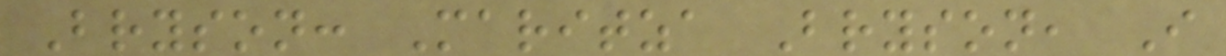Bryson: Maritza Bryson, I
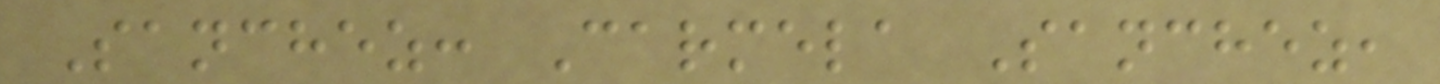Sanchez: Carmela Sanchez,
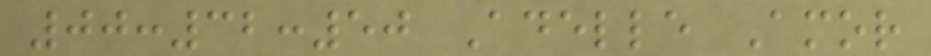00:32:50 Adelle Amor
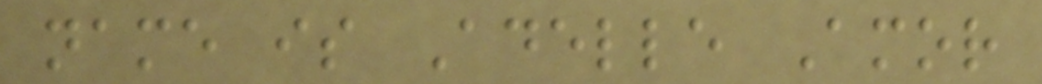name is Adelle Amor
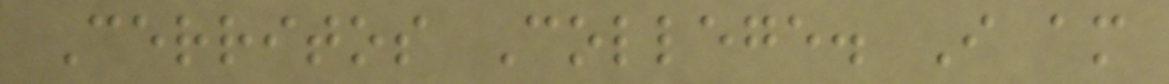Cerritos College. I am
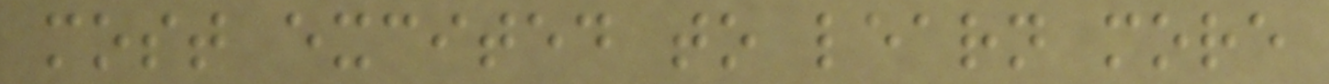most excited to learn more
